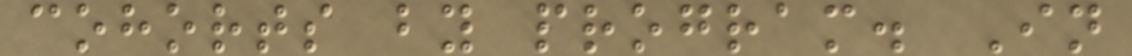cohorts by program. In
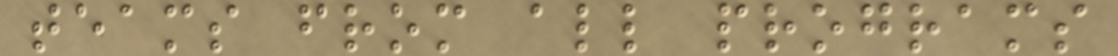teams from all programs
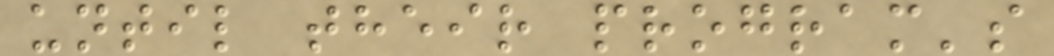until their program's
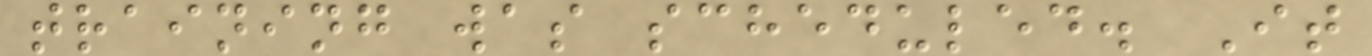training was scheduled. It
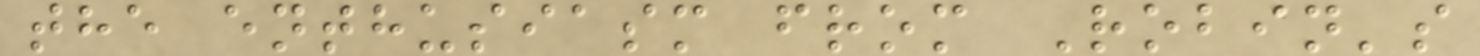the enthusiasm from Robin's
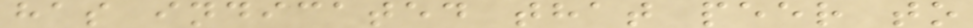has indicated that peer to
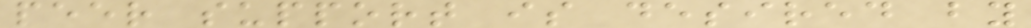peer support is desired by
